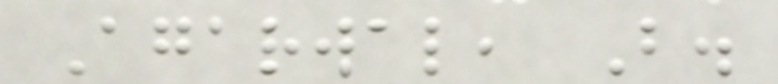Agarwal, B.
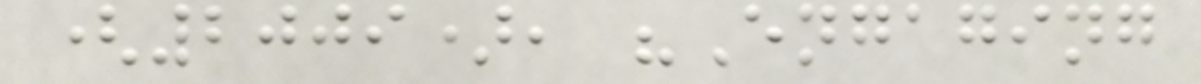(2009), "Engaging
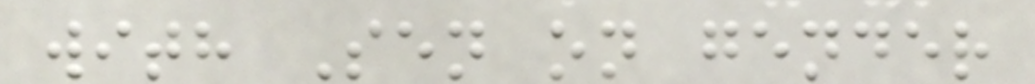with Sen on gender
